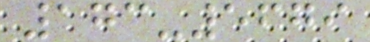173-5679
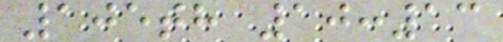105th 10:13
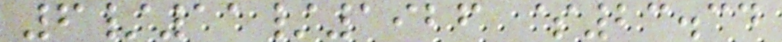6/11/1926 $23.34
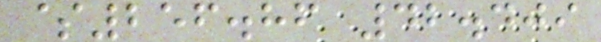$256.86 42.409
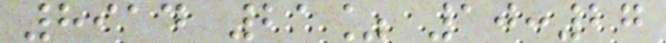8914 21% 10:27
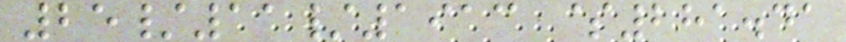25/11/1913 $281.41
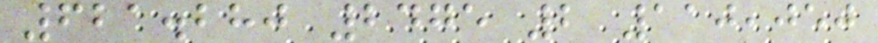621.280 2475 2 110,050
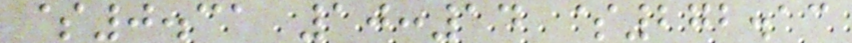$0.31 10:14 $272.13
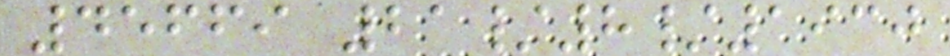45669 21/8/1930
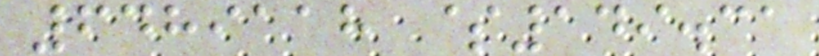6489118 $149.31
